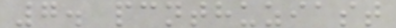7. pcnthuziast
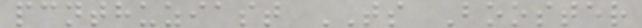pcnthuziast TS Booster
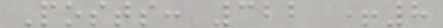Posts: 322 +8
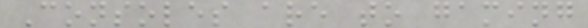Consoles are to gaming
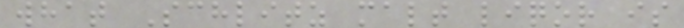what Schlitz malt liqor is
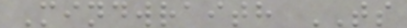Mindwraith TS
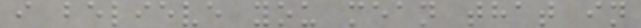i believe you mean that in
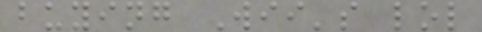buying Wii's lol
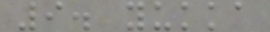9. yukka
